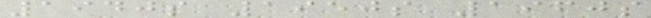1940s 1950s 1960s
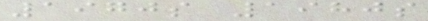1970s 1980s
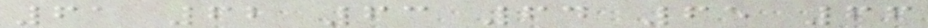61 62 63 64 65 66
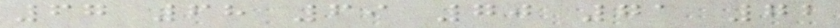67 68 69 70 71 72
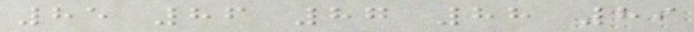85 86 87 88 89
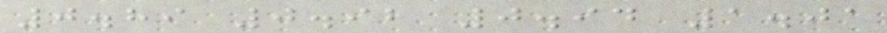0.89 0.92 0.94 1.01
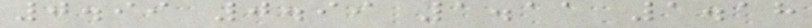0.99 0.99 1.11 1.18
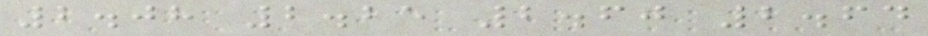2.08 2.25 2.60 2.64
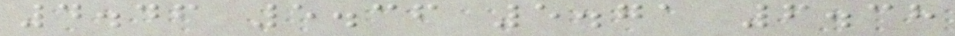4.46 5.36 5.71 6.38
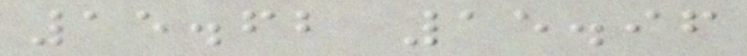15.62 15.96
